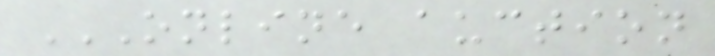ONLINE AUCTION
